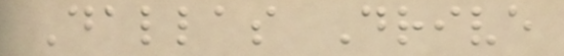Dallas Drive
